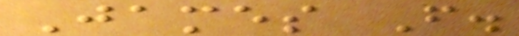James F.
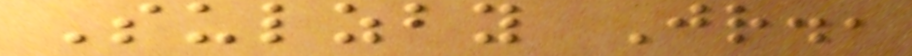Sulzby Jr.,
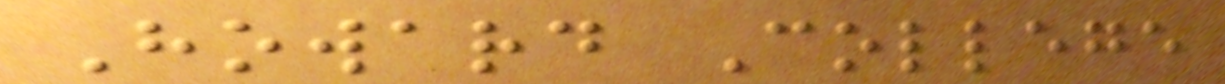Howard College
